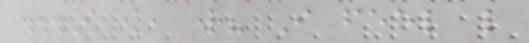...I know, right? I feel like
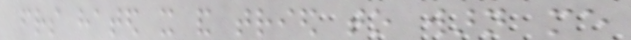friends hated it and tried to warn me
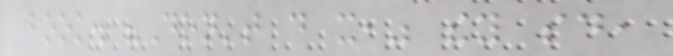book. "Don't do it," they said,
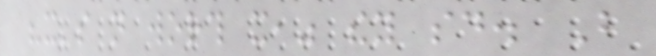"it's not worth it," they said. But
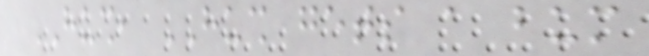HUSH, HUSH gets a bum
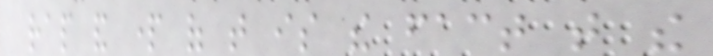rap and part of that is the fact that the
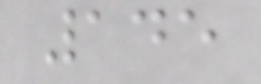145
